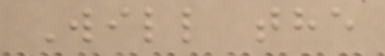Will the
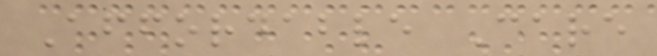Affordable Care
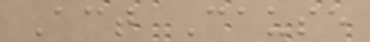Act Cause
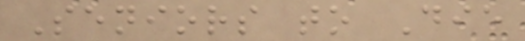Seniors to Die
